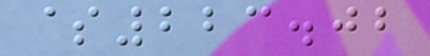$223.02
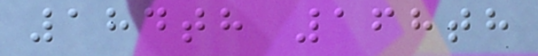184th 168th
